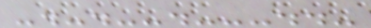-.-.--.---..-
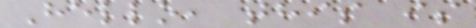Hello, this is
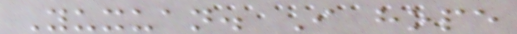Yuxuan. I hope
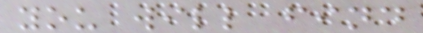you will find
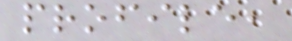profile,
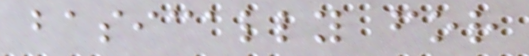basically for
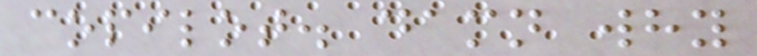copilot. damn why
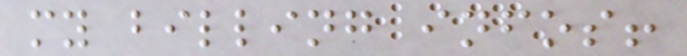my billing infos!
